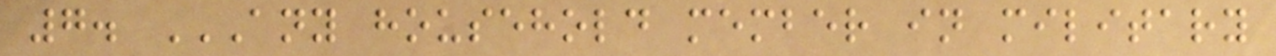7. ANY HOUSEHOLD MEMBER IN MILITARY
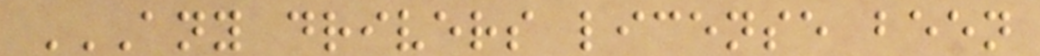ANY DRIVERS LICENSE BEEN
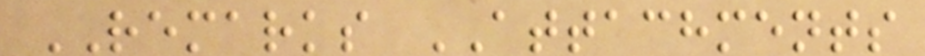REMARKS ATTACHMENTS
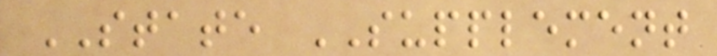STATE SUPPLEMENT
